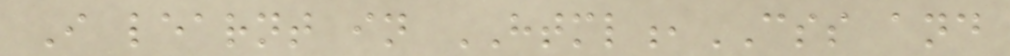I learnt in HTML,CSS and
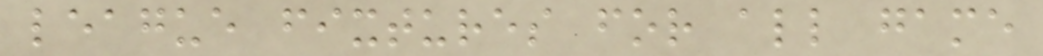league fixtures for all game
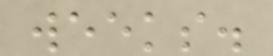weeks.
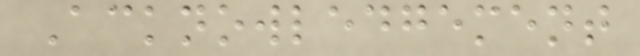Acknowledgement
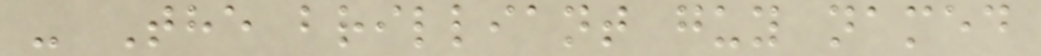- The brilliant guy named
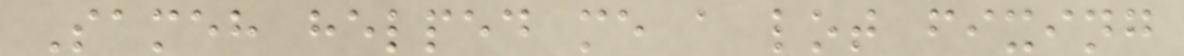Sameh helped me a lot fixing
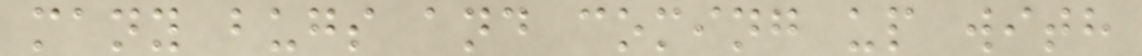many bugs and coming up with
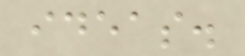ideas.
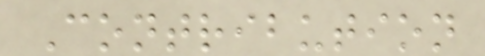Contribution
